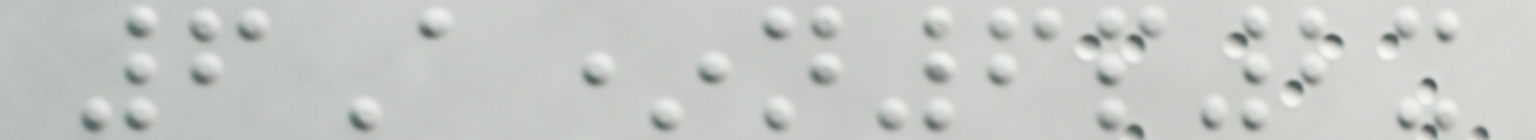6A*n6p2x
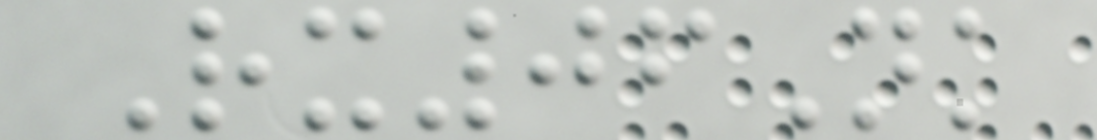Rx06Nk
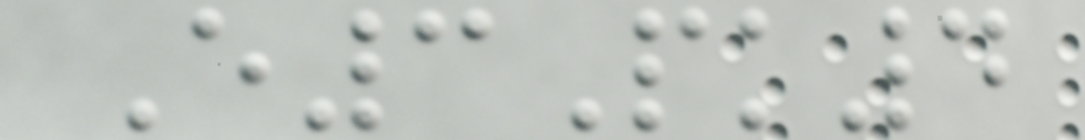E3Pk4
